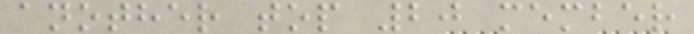another top 20 member
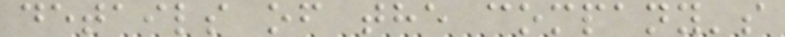details of the company's
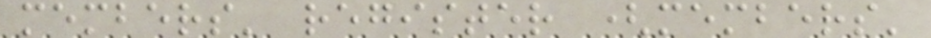members' register (members'
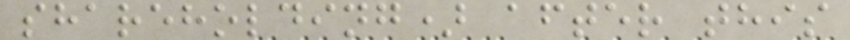shareholding) after this
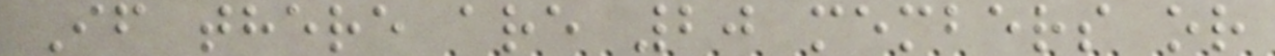If there are 20 members or
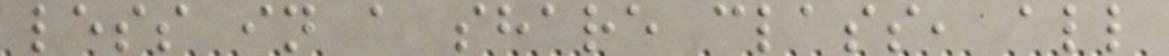less in a share class, all
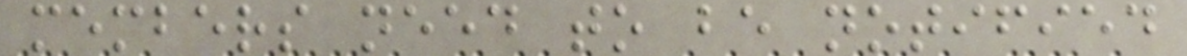members need to be notified
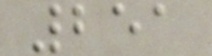251
